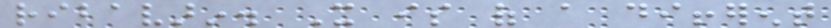ribavarin. It is of a different
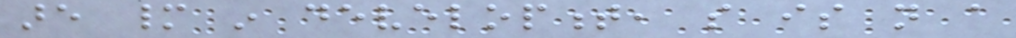are many in development, so is not a
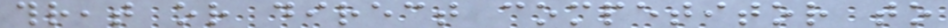threat or direct competitor to
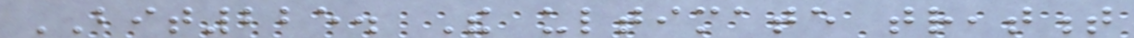BIT225. The ultimate treatment
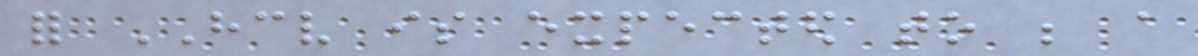for HCV is expected to be a
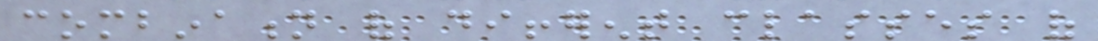combination of different classes of
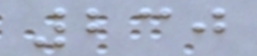230
